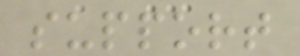support
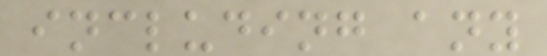including any
